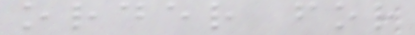order for
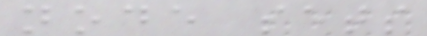node sets
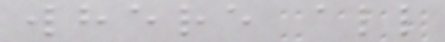where all
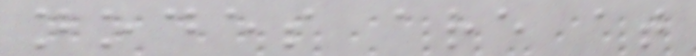nodes are at
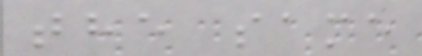the same
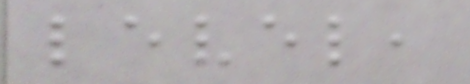level,
